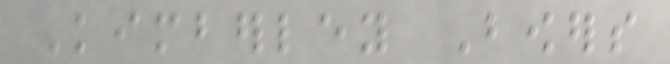Kimberley Bowers
